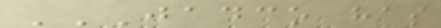JADCO HAS
